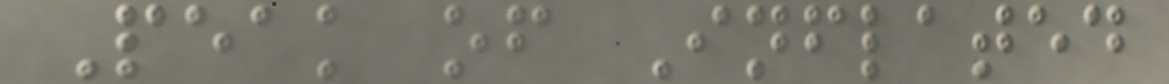Peak of Inflated
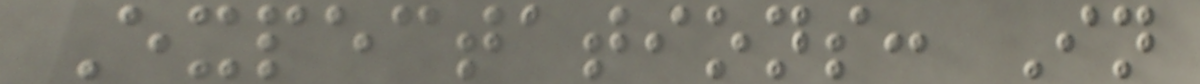Expectations: In
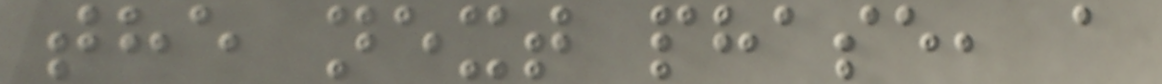the next phase, a
